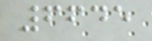6645
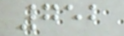752
